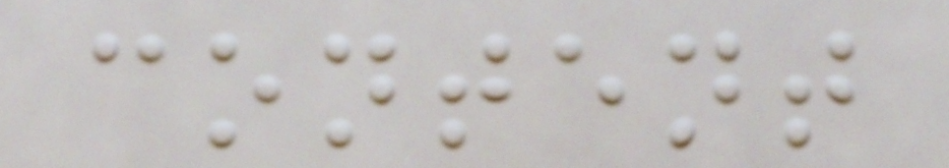content
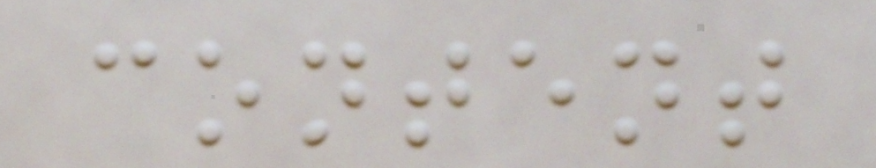content
